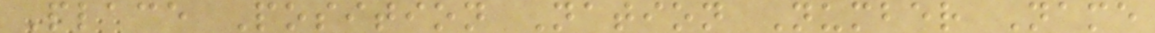Place Position Nation Number Name
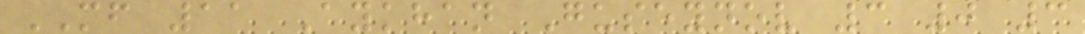MF 11 Aykhan Guseynov 3 0 3
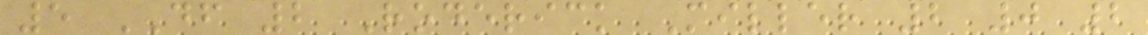5 DF 2 Roderick Miller 2 0 2
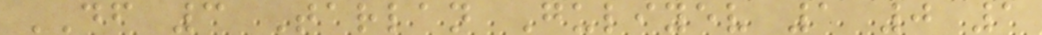DF 3 Tarlan Guliyev 1 0 1
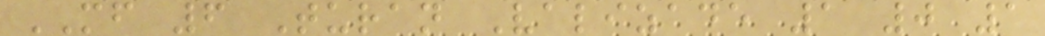MF 6 Turan Valizade 1 0 1
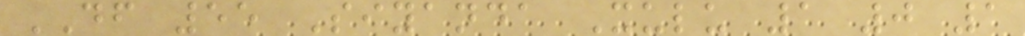DF 55 Siyanda Xulu 1 0 1
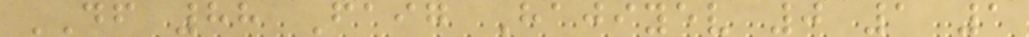DF 88 Faig Hajiyev 0 1 1
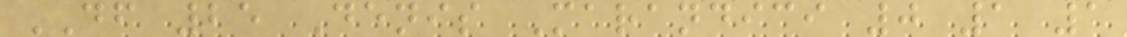DF 25 Denis Marandici 0 1 1
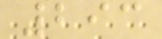293
